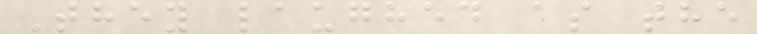They laughed as the
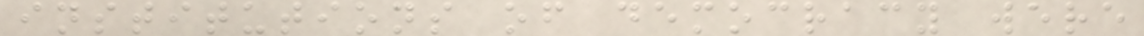institutions of democracy were
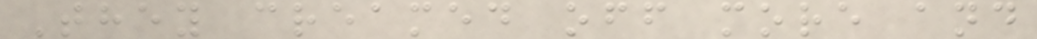They creamed off more and
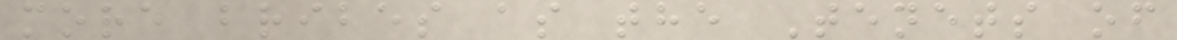more bribes as the Tenets of
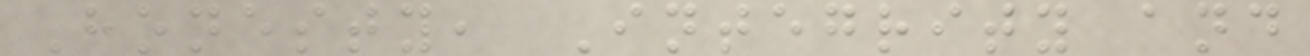Honesty, Integrity and
